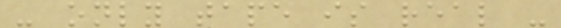- only tape is real -
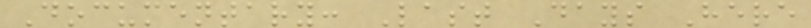Documentary: Last Days Here
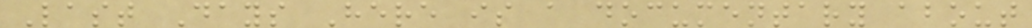Last Days Here is a documentary about
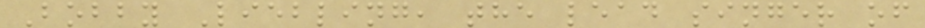Bobby Liebling, the lead singer of
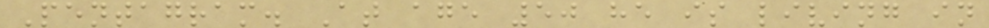Pentagram. At age 50 he is living in
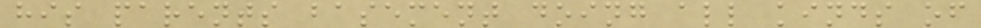his parents basement doing all kinds of
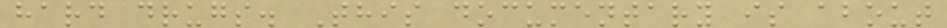hard drugs. This documentary is about
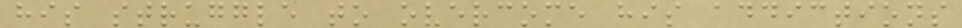his struggle to overcome his addictions
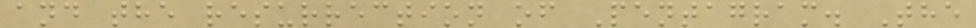and the resurrection of Pentagram. The
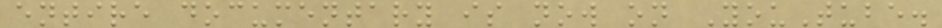entire documentary is now on YouTube.
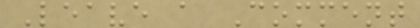Leave a Comment
